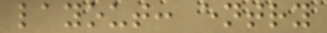layout: entry
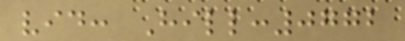vid: Hill:0772
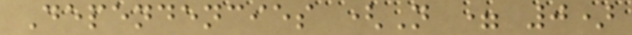Dependencies (N = 0)
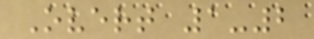Overt 1-2
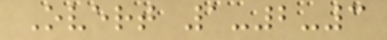Overt 1-2-3
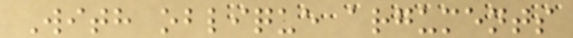With oblique arguments
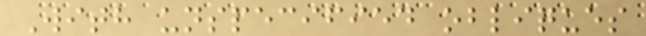With unspecified obliques
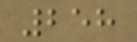258
